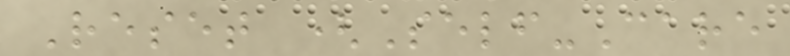Reset (Self-Care
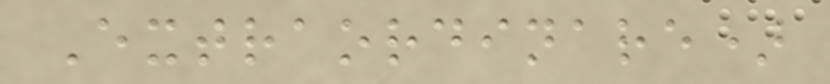Extraordinare)
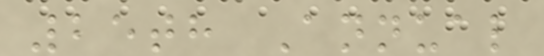25th Annual
